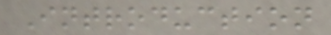Introduction
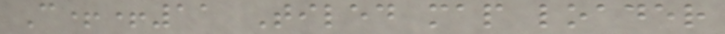C++11 Tiled map loader
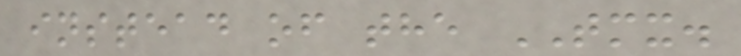instead of the TMX.
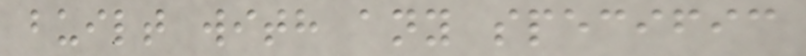built with any specific
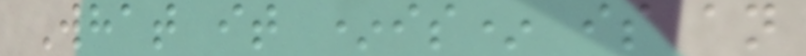What it *is* is an
